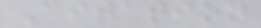Citation
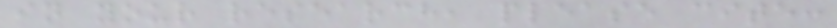in your research, please cite:
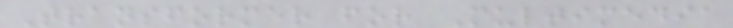Transformer for Multimedia
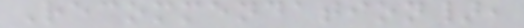Recommendation},
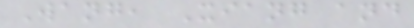Wang, Xiang and
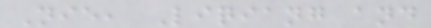Nie, Liqiang and
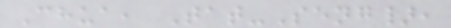Chua, Tat-Seng},
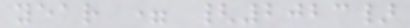year = {2023}
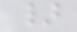}
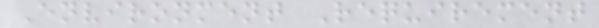Environment Requirement
